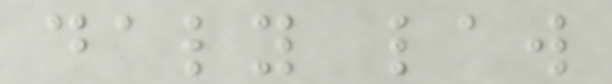daly law
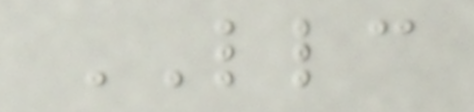LLC
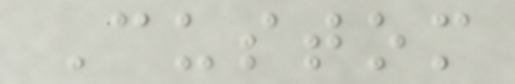Custom
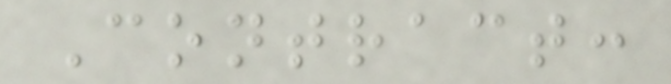Contract:
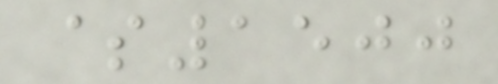$1500
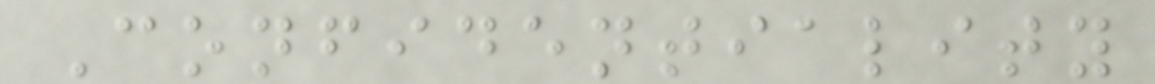Confidentiality
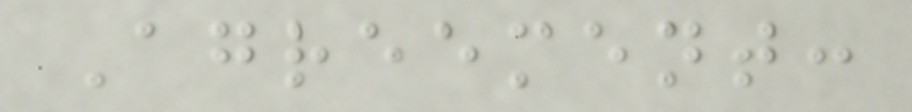Agreement:
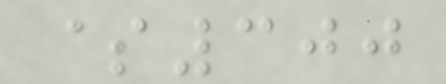$300
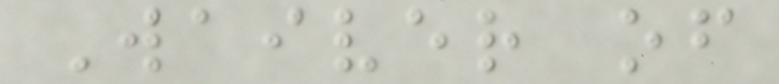Waiver of
